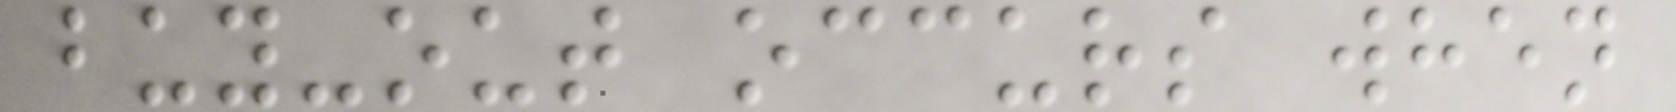buy-out occurs when
